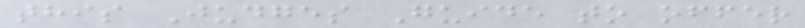this Judges Guide to offer
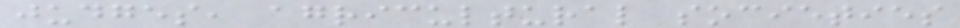judges, agricultural societies
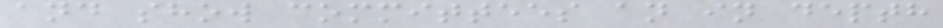and show committees an in depth
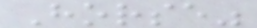Horse"
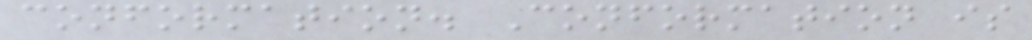conformation. Conformation is
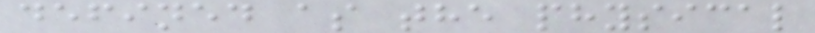defined as the physical
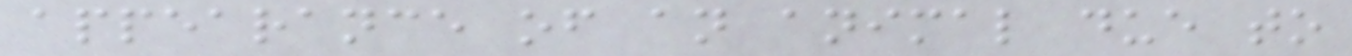appearance of an animal due to
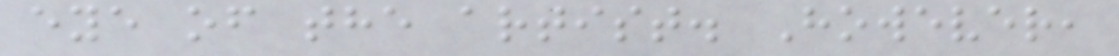eye of the artist. However,
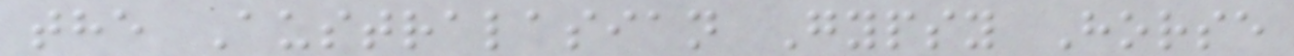the Australasian Gypsy Horse
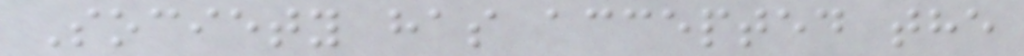Society has accepted the
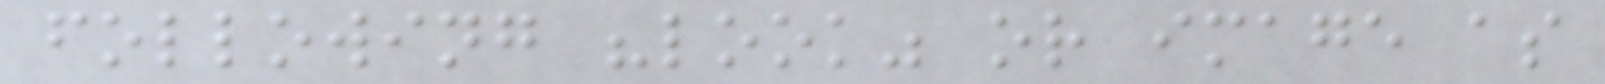following "look" or image as
